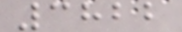3822
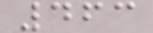463
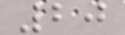20
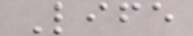Life
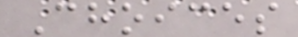Choices
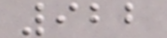922
